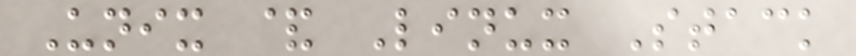Unix & Linux Stack
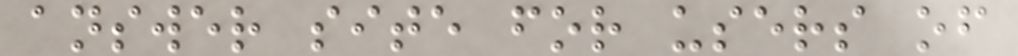answer site for users of
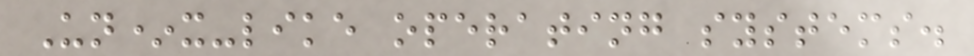Un*x-like operating systems.
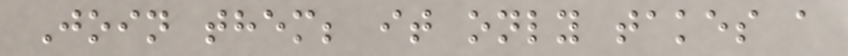Join them; it only takes a
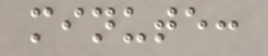minute:
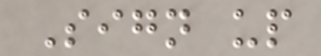Sign up
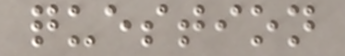question
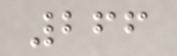266
